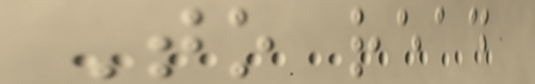To read
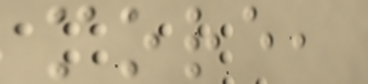more,
